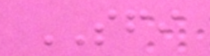SFI
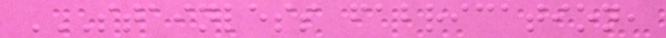STAINLESS FABRICATION,
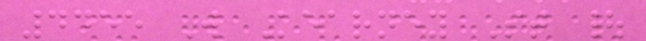4455 W Kearney St |
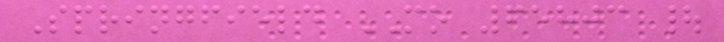Springfield MO 65803 |
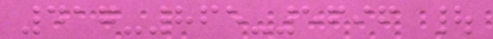417-865-5696 |
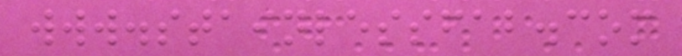www.stainlessfab.com
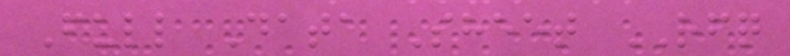Full Data Sheet RFQ
